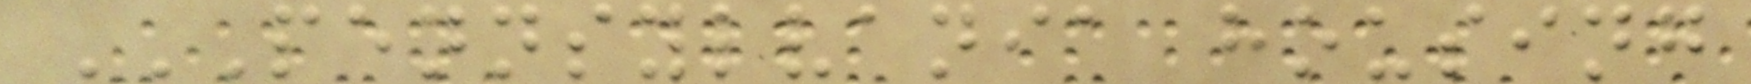PENNSYLVANIA HOUSING
